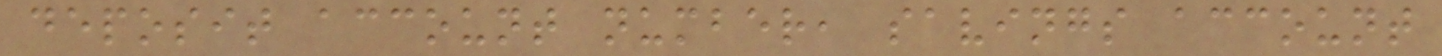deposit account number, savings account
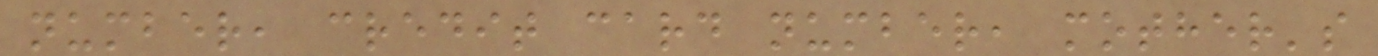number, credit card number, mother's
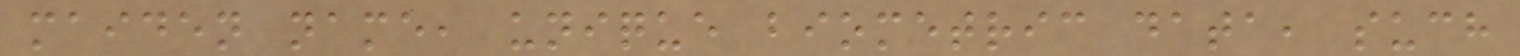maiden name, unique biometric data, such
